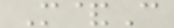M&C
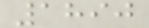1890
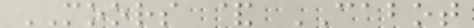MOORS & CABOT
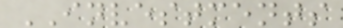INVESTMENTS
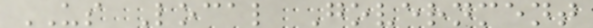US Local Government
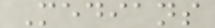Medians
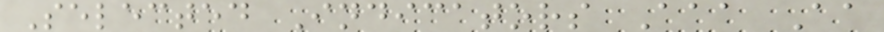Selected Indicators Aaa Aa
